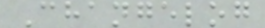Changelog
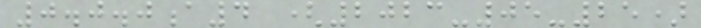0.0.0a4 (2023-05-25)
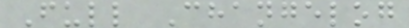Full Changelog
